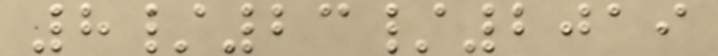8/23/2019
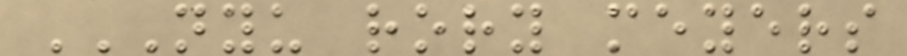NYU RORY MEYERS
